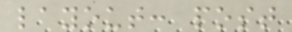layout: post
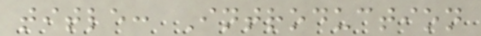title: Introduction
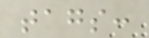tags:
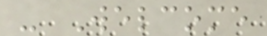- Welcome
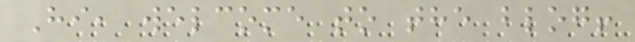Hi, welcome to the blog!
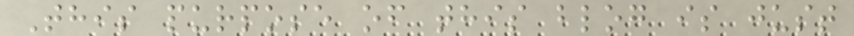This purpose of this blog is just
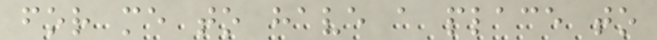for me to have a place to
